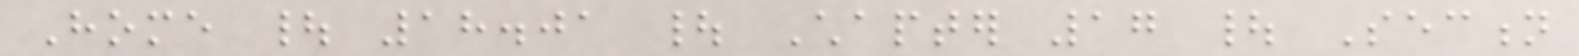Home | 18.01 | Chapter 17 | Section
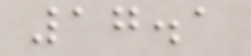17.1
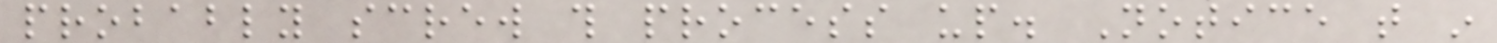probably screw this process up. Notice that in
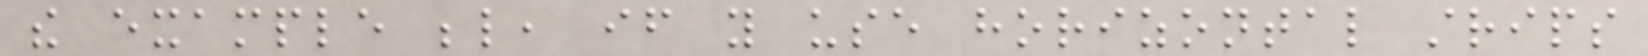the example below, if you use horizontal strips
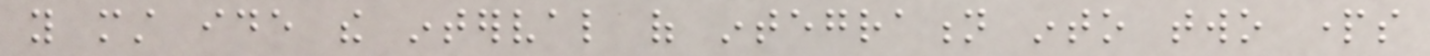you must ide the interval of integration into two parts
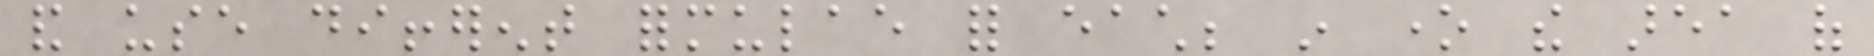and use different formulae for each; in one the area of
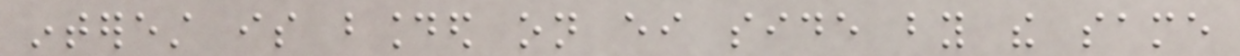interest is bounded on either side by the same
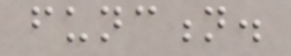function.
